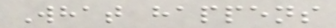What happens
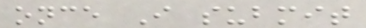once I submit
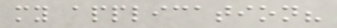my application?
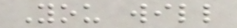You will
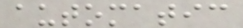automatic
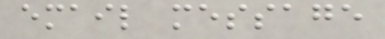email message
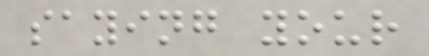saying your
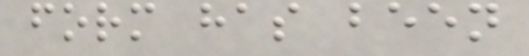form has been
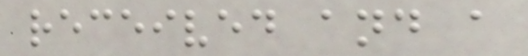received and a
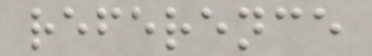reference
